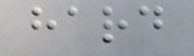hard
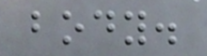body.
